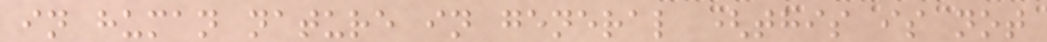in human nature in general (this is not
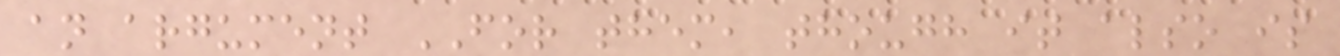an argument FOR them, though it also is
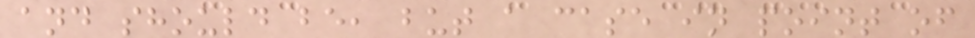and should be, but a case in point of
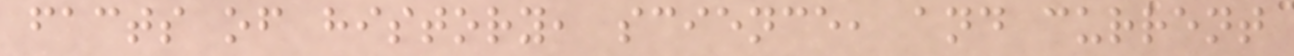facts of history, science, and current
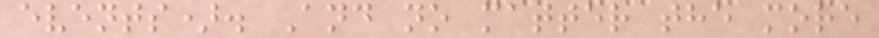events). And no matter the more
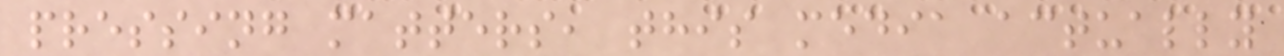pressing matters, this media actually
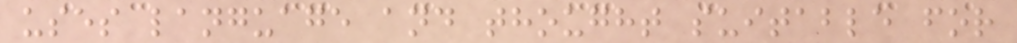uses language and thought suitable for
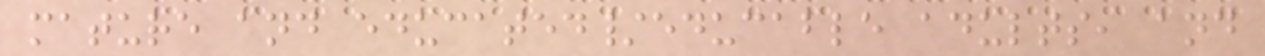mature and educated/educable adults, and
